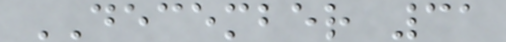DECEMBER 31
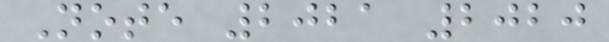Note 2021 2020
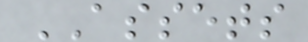ASSETS
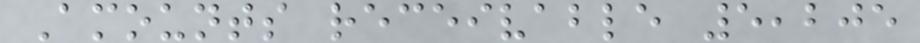Amounts receivable 5,205
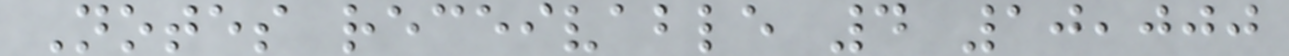Notes receivable 4 10,000
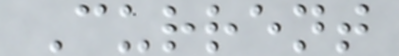Current
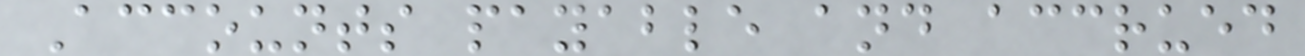Accounts payable and accrued
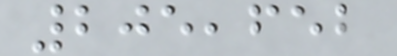205,652
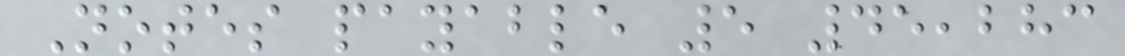Notes payable 5 45,283
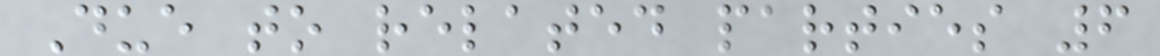Due to related parties 6
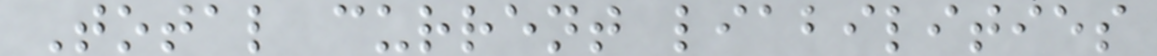Total current liabilities
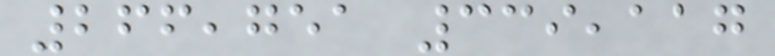266,751 339,117
